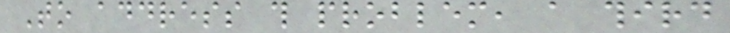To address this problem, a third
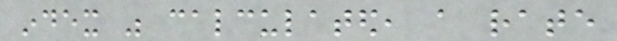index was calculated, a rate
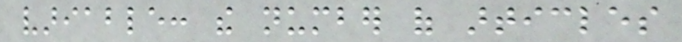variable: the number of articles
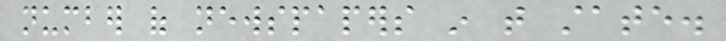number of newspapers in that state.
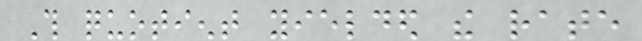This quotient yielded the rate
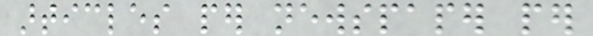articles per newspaper per
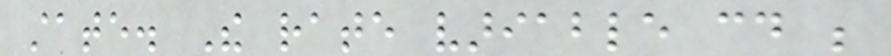state. The rate variable could be
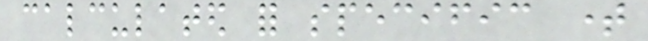calculated for specific time
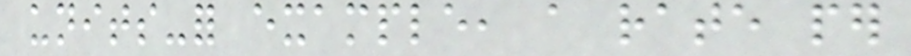units-for example, a rate per
